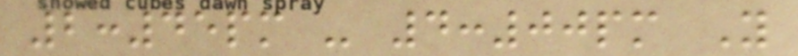2:45pm - 4:00pm Y
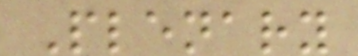Plenary
